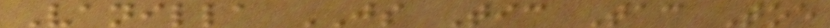Vanilla JS Tic Tac Toe
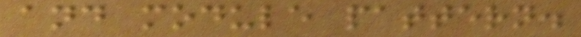and module pattern.
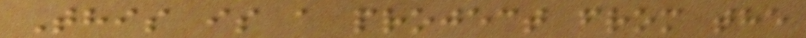This is a project from the
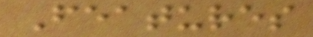Features
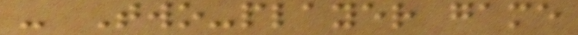- Two-player game
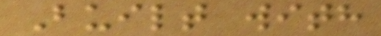Built with
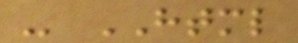- HTML
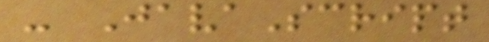- JavaScript
